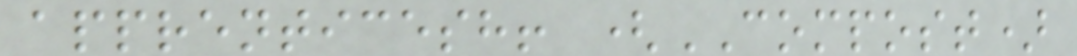apprenticesh! (COMPOST)
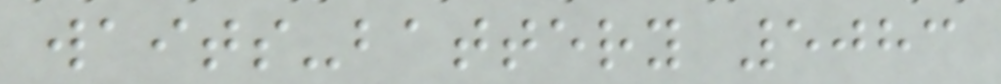waits-battery 5083
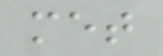met
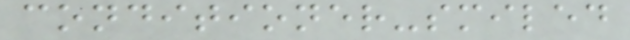conditioner-smiled
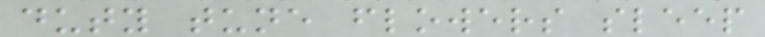duty tune flowers sleep
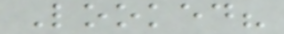Looked?
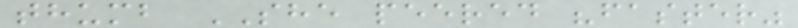thumb SHE peered "faster"
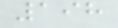198
